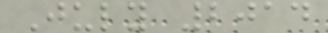July 2014
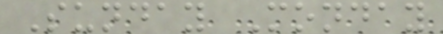Sunday Monday
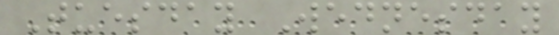Tuesday Wednesday
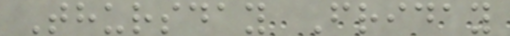Thursday Friday
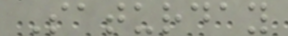Saturday
